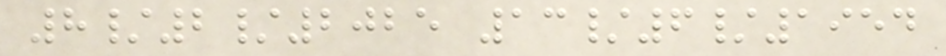8/2/2025 13/6/1954
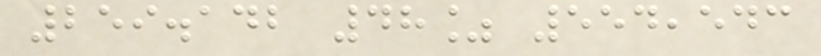259.142 48% 554,543
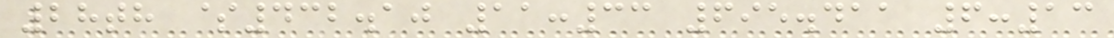28th $432.10 11:33 695.411 6:13
